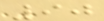90
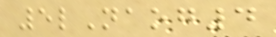5lNaog4
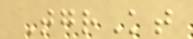TgrKt
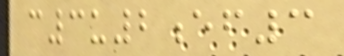c3u2ef3
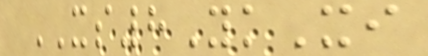XS8YkXi
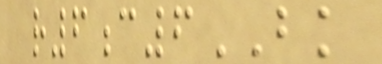r6c6BK
